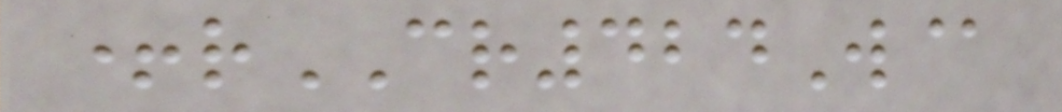+rCR424W@
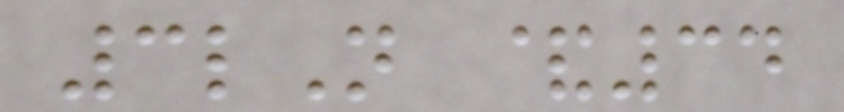3lN &34
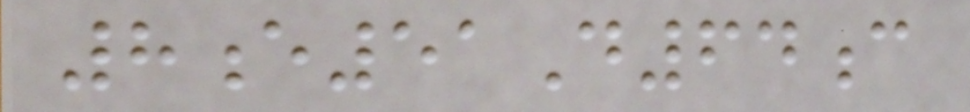8e51D64c
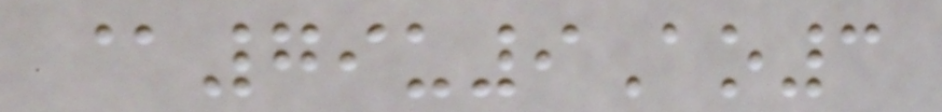@79u9Ao3
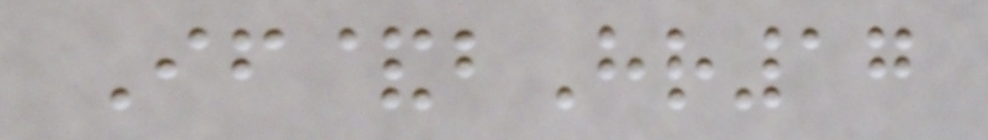If&bHr17
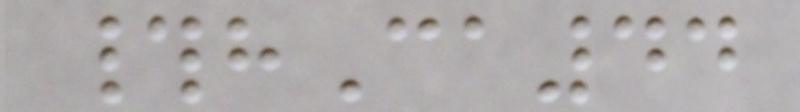#hCa44
